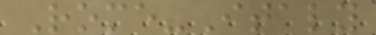Rome-Italy
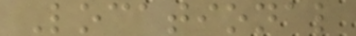Locational
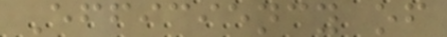Efficiency of
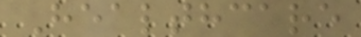Healthcare
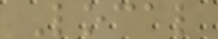Local
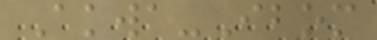Akwa-Ibom
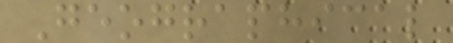Geographical
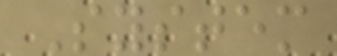System
